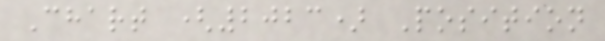Chart (2023) Position
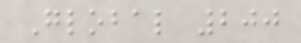Global 200
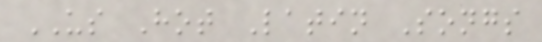US Hot Latin Songs
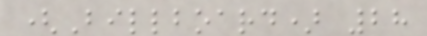(Billboard) 28
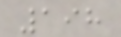198
